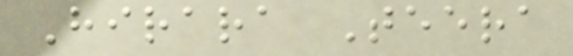Hirara Teera
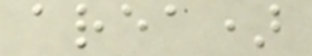area)
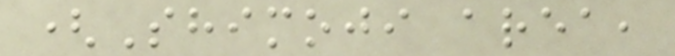(Shimoji area,
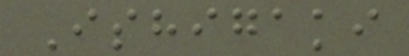Ishigaki
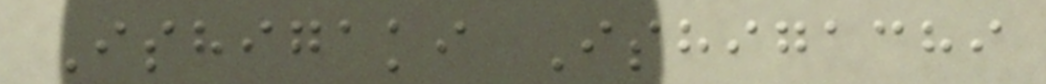Ishigaki Ishigachi
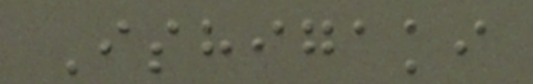Ishigaki
